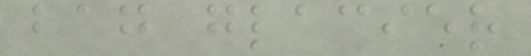bag glacier
